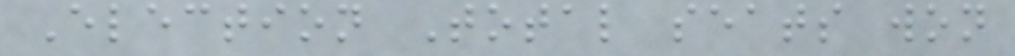Election Total seats won
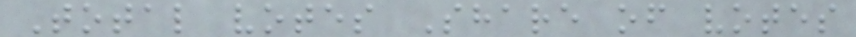Total votes Share of votes
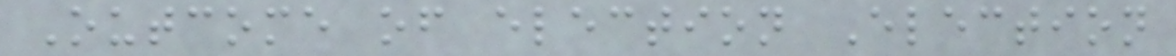Outcome of election Election
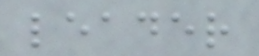leader
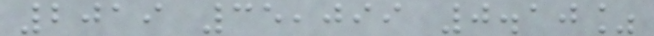2019 35,099 0.10%
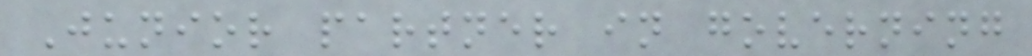Junior partner in governing
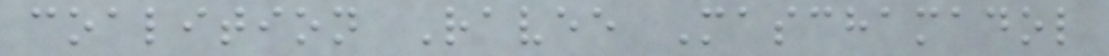coalition Ravee Maschamadol
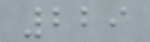229
